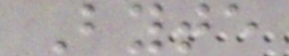Byte
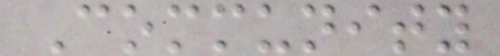Community
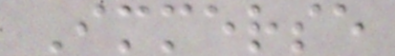Immerse
